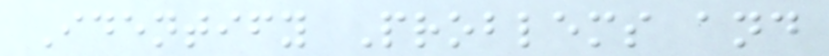Identify Problems and
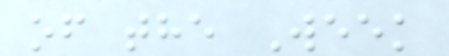of the Week
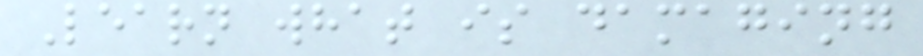Learn what is damaging
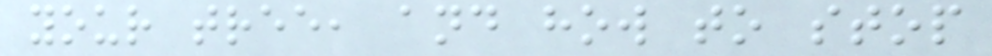your tree, and how to stop
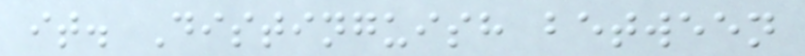it. Distinguish between
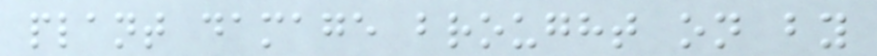plant damage brought on by
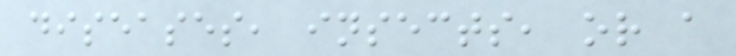diseases, insects, or a
